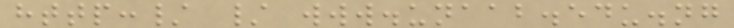http:/ / www.unaab.edu.ng
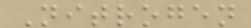Nitrogen
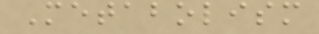Metabolism
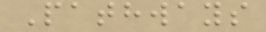Pathways
